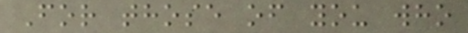For those of you who
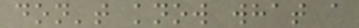don't know what a
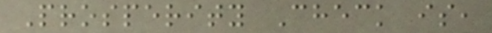Prosperity Check is,
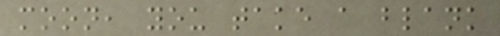moon, you take a blank
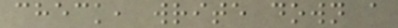check, write down a
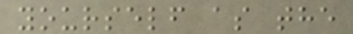yourself as the
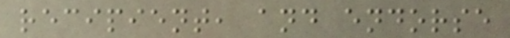recipient, and endorse
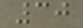30
